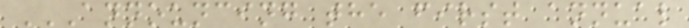ANNOUNCING THE FIRST ANNUAL
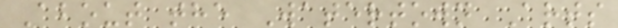About the Watertown Arts
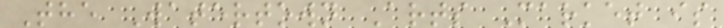The Watertown Arts Market is
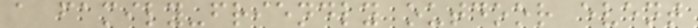a family-friendly outdoor event
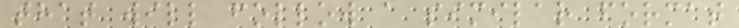that will follow a similar format
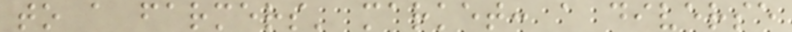to a farmers' market: a diverse
